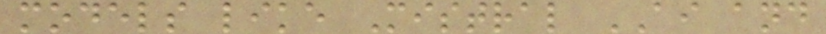models like Mistral AI and
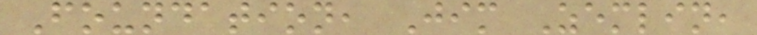Foundation, Jim Zemlin,
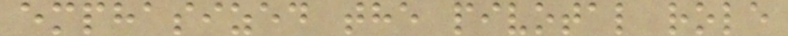emphasized the pivotal role
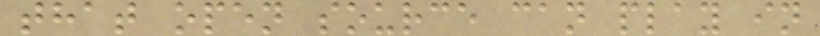that open source can play in
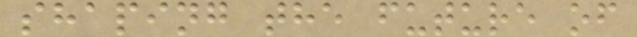shaping the future of
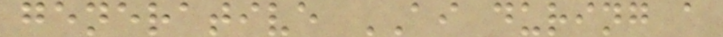generative AI during a
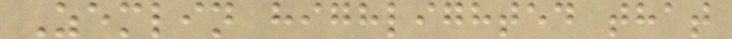Zemlin highlighted that
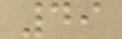49
